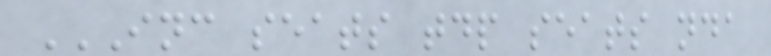INC SEATS TDP SEATS NDA
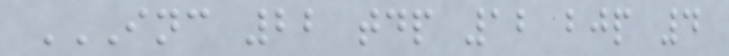INC 22 TDP 12 BJP 4
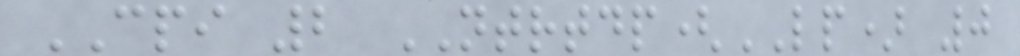CPI 2 NTRTDP(LP) 0
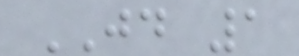JD 1
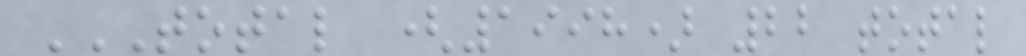TOTAL (1998) 22 TOTAL
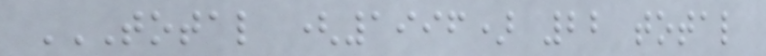TOTAL (1996) 22 TOTAL
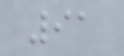91
